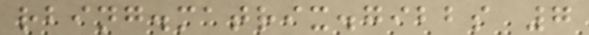rbing.matrix.gibbs 7
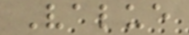Value
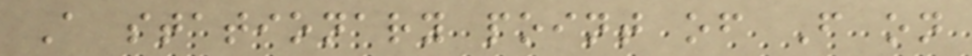A stationary point of F on
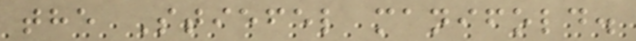the Stiefel manifold.
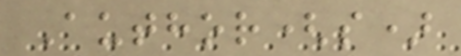Author(s)
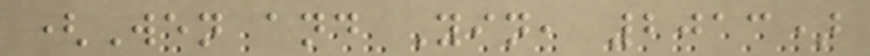(Wen and Yin, 2013)
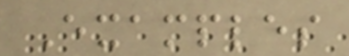Examples
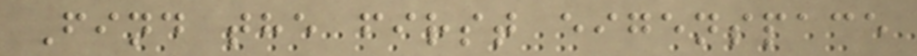Find the first eigenspace
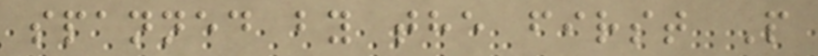spanned by the first P
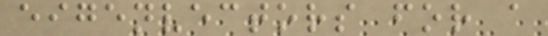eigenvectors for a
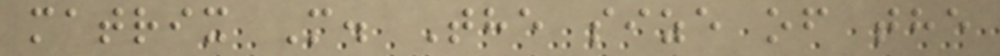matrix M. The size of the
